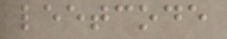leetcode
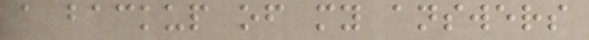a backup of my answers
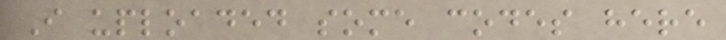I uploaded some codes here
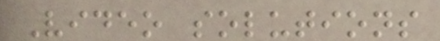Video solutions
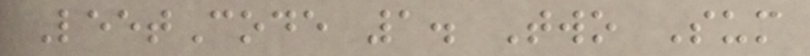LeetCode 1. Two Sum
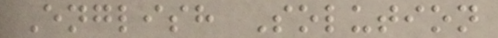English Solution
